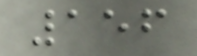156
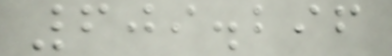609.296
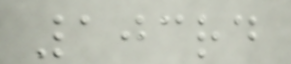103rd
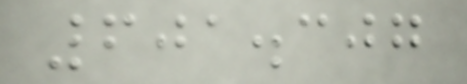601.307
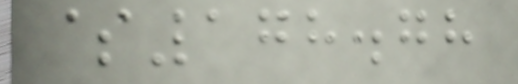$178.78
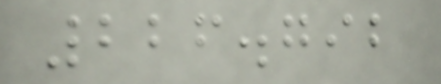226.792
